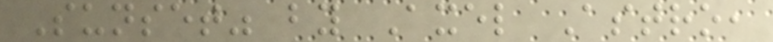Sunset" by Axel Astro,
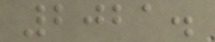2021.
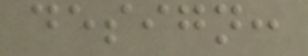design:
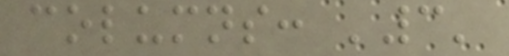columns: '3'
